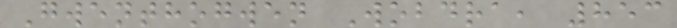Gwenthogwen Wobdra, 853
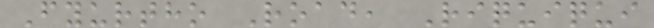Fyurtho Road, Riquiqui
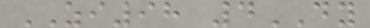ZI98 4DY
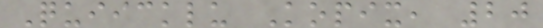Quiicklu Kopix, 20
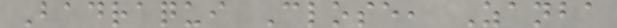Badraqui Close, Zanba
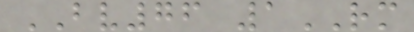BV76 1RM
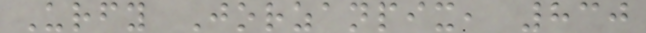Urfy Jorzanpix, 830
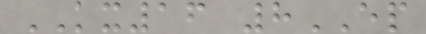KX16 8EP
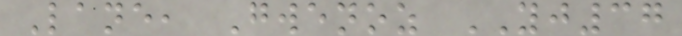Lane, Gwenoz YJ37
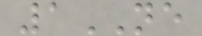1NE
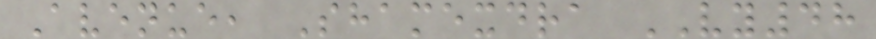Avenue, Shamexdra VY48
